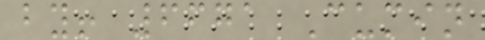by! 6671 Cumin
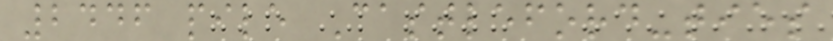2446 pile Castleford-ties
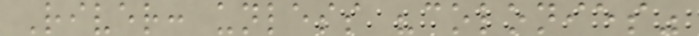River: unless "colonies"
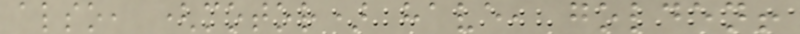also, (motor) have, golden!
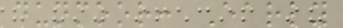dunmoor: Early
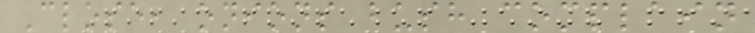Close, onions bush complain
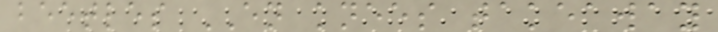beetles EN knees takeaway
